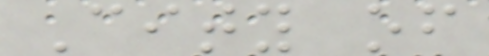City of
